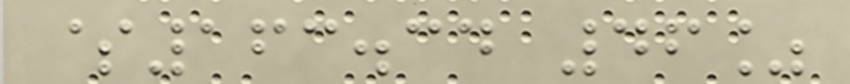$163.34 46%
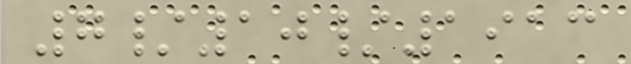7/10/1913
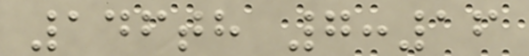146th 7:16
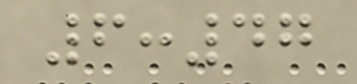6:47
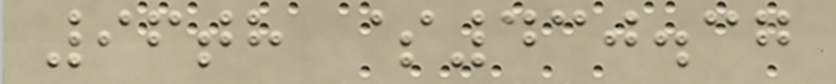96th $430.37
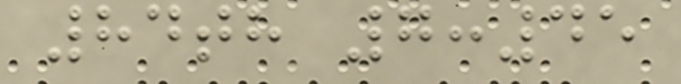84th 7:45
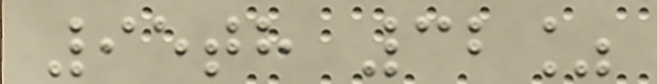95th 32%
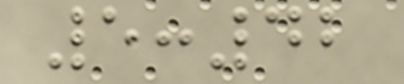5:42
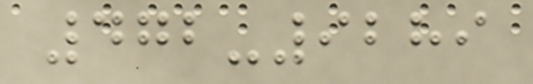472-9289
